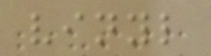vinyl
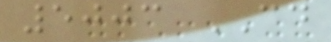5003 CD
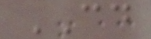CD
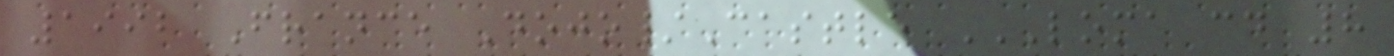1992 France Dojo/Castle LOMA CD 8
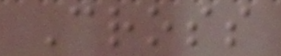Cross
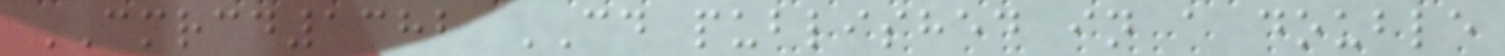CMRCD1382 CD published in a double
